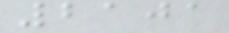2101
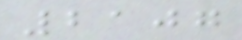2107
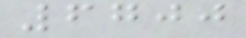6700
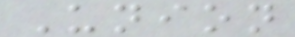Union
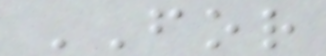FOR
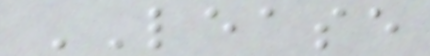LEASE
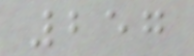257
